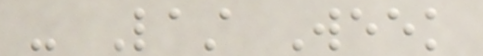- Last Week
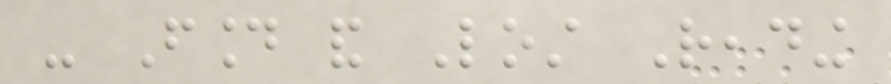- Found and Lost Reading
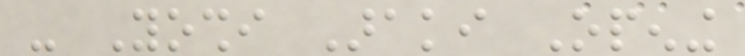- Yoshi Araki Opening
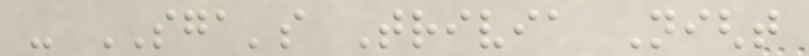- SGA's Trivia Night
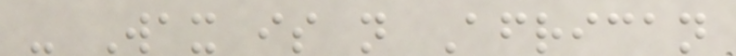- Wax is not African
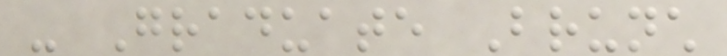- Graduate Brunch
